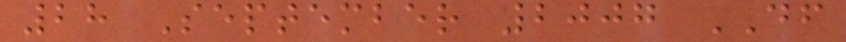28 September 2007 DF
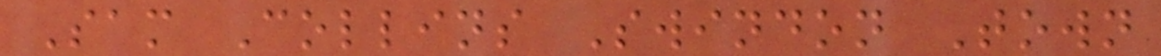Sam Collins Swindon Town
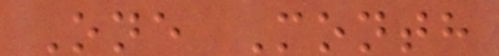One Month
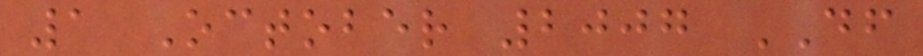1 October 2007 DF
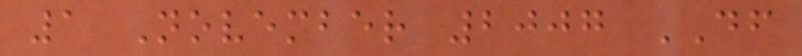1 November 2007 DF
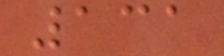131
